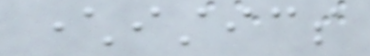characteristics
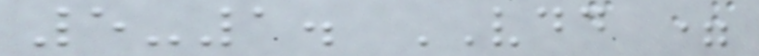5-1. VDD =
